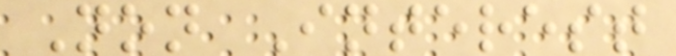Non Interest
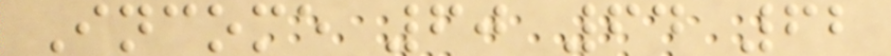Income 60 64 62
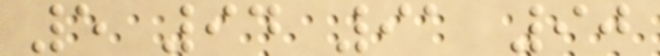5 94 91 90
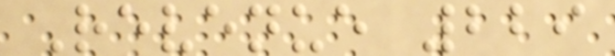Revenue 229
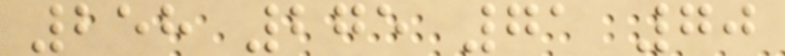258 275 71 70
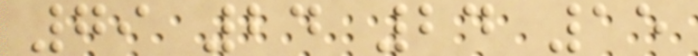79 24 24 15
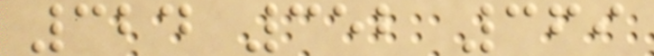324 352 369
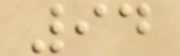94
